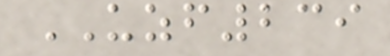UZF239
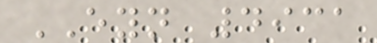EYN 4931
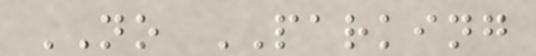NO PARKING
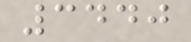3440
